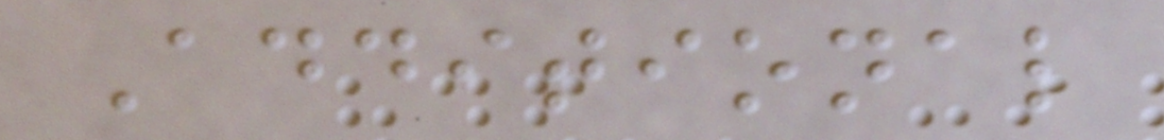Additional
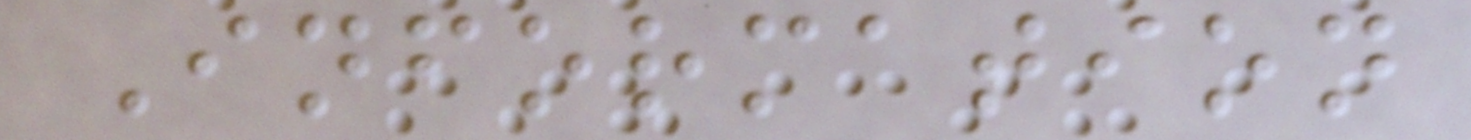Information
